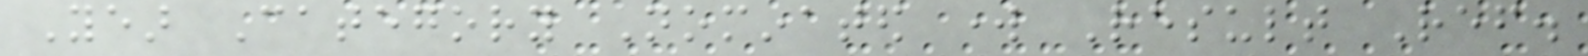Year Category Nominated work Result Ref.
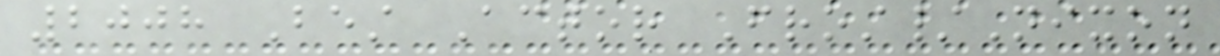2008 Best Actor Frost/Nixon
